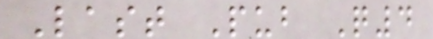Last Pub Q4
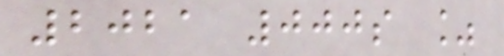2021 000s %
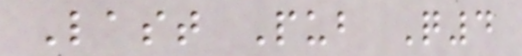Last Pub Q4
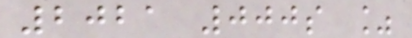2021 000s %
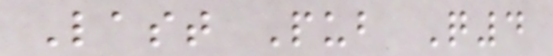Last Pub Q4
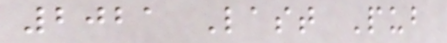2021 Last Pub
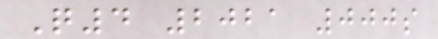Q4 2021 000s
